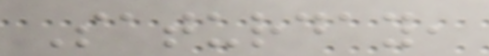Saturday,
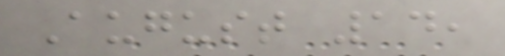August 14,
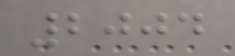2004
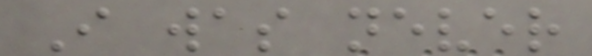I was never
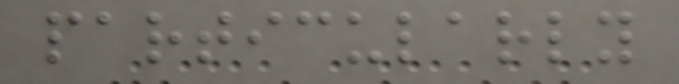particularly
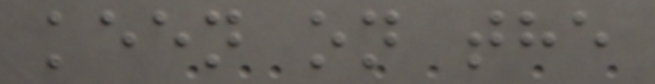keen on the
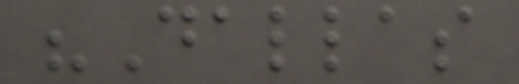"Dallas
